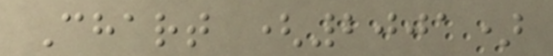Chart (2001)
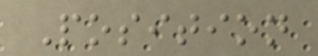Position
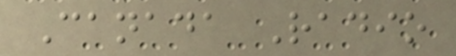Canada Radio
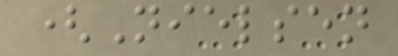(Nielsen
